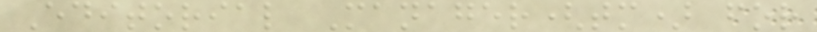Editorial Manager(tm) for
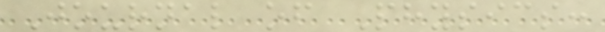Journal of Physics:
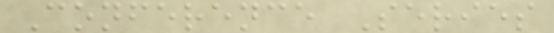Conference Series
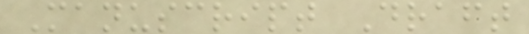Manuscript Draft
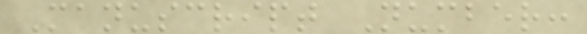Manuscript Number:
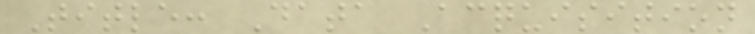Title: Data Acquisition
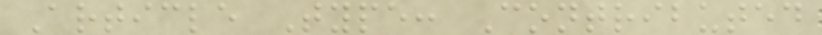Article Type: Contributed
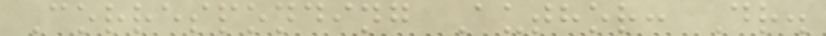Corresponding Author: Dr.
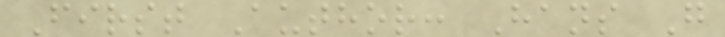First Author: Hans G
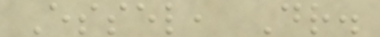Essel, Dr.
